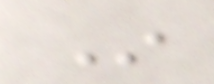In
